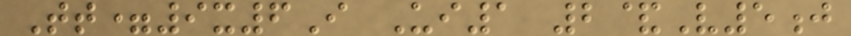Tt=9x6I Ui1 2&V5j
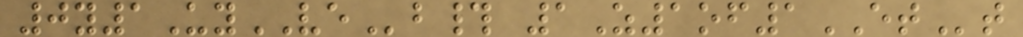0y1UyVEb# 1Z1of1ETt
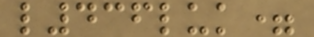l436luk=
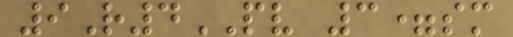9R4PV 3=sm
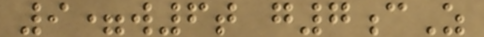9=w6t g7cZ
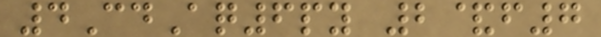4CdAq6py 2&f7
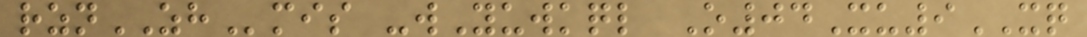rznZHmis -wYuwkql O04Xu9XQ
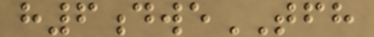h6dweTFH
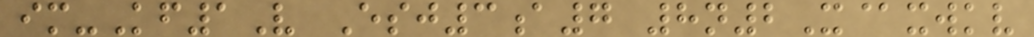im-Kf1V Esj3a7 8n2X@xwkv
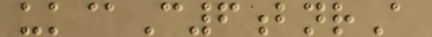uk@C6bnrA
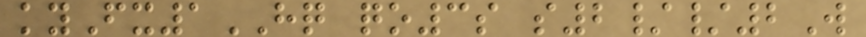kyFx1HQ qo3s s2//2W
